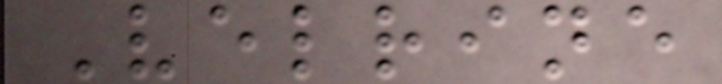Velrine
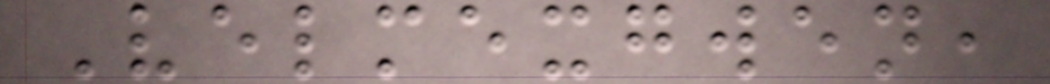Velmexgwen,
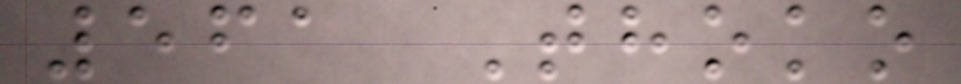561 Thoko
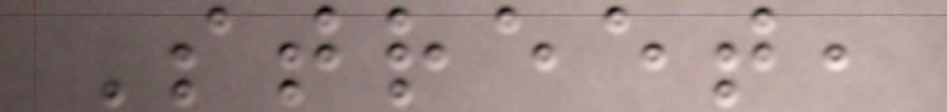Street,
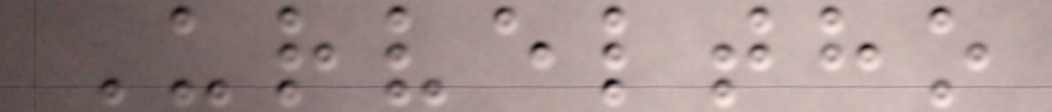Urveltho
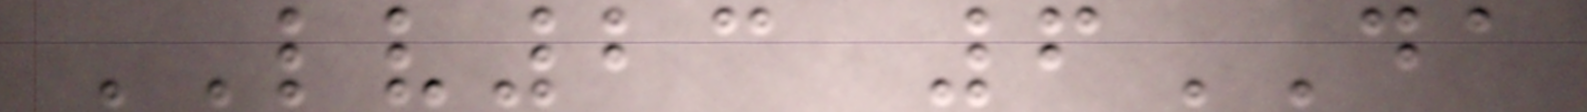LV23 6DA
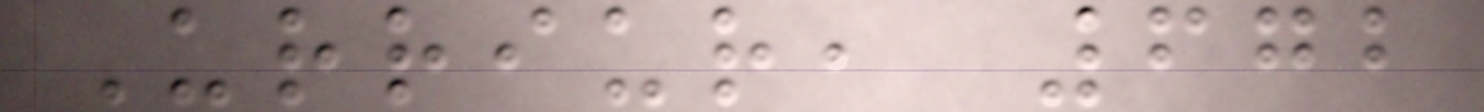Urriur, 672
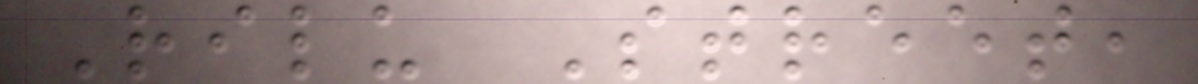Rilu Street,
